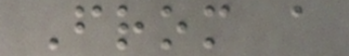From a
